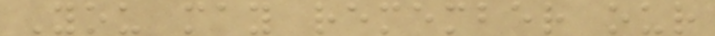You may remember our
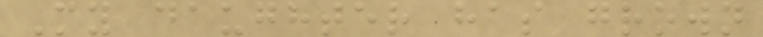My daughter has grown
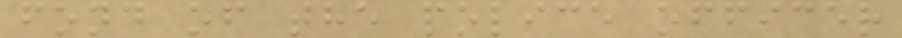fond of the police officer
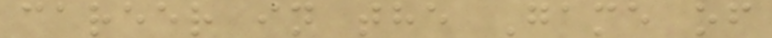career in the Game of
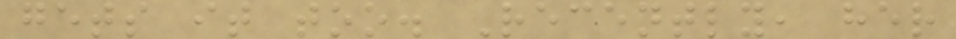gets it too. Recently, her
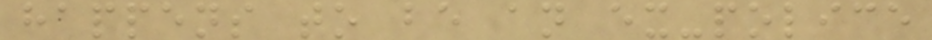happens to be an ex-police
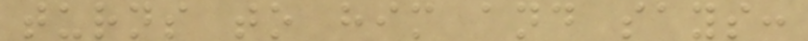turns to him and says:
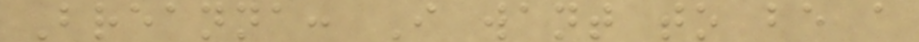Breanna: I want to be a
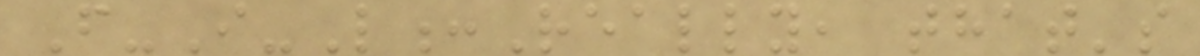F-I-L:Really, that's
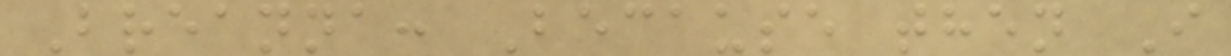Breanna: Because then I
